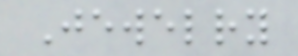Jewelry
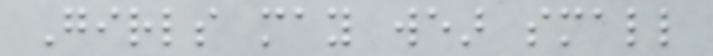Girls may wear small
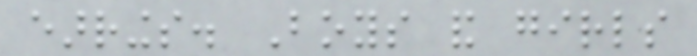earrings. Boys and girls
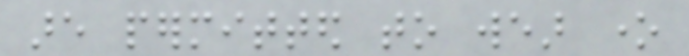are permitted to wear one
